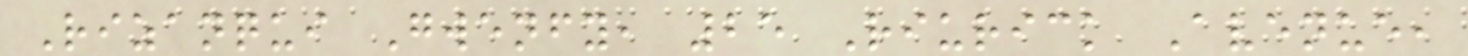Rizanqui Gwenfy, 25 Riurick Avenue,
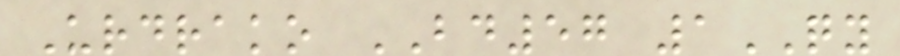Urdrako BD57 1QY
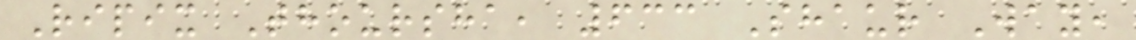Ripix Thoursha, 633 Shaur Way,
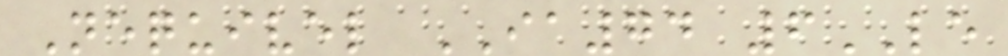Nequivel IA74 6LE
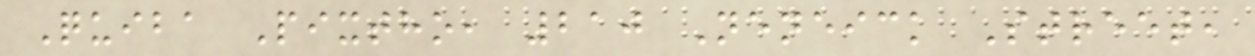Quiba Pixtho, 210 Neneick Street,
